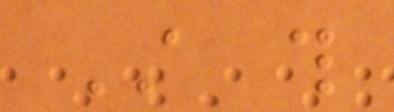Still this
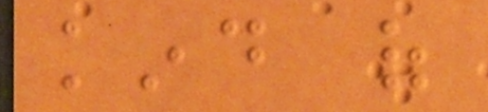kind of
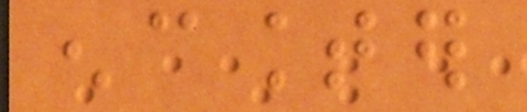encounter
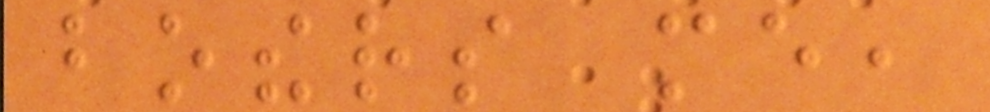bothers me,
